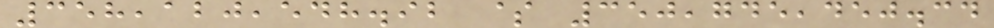358,120,548.92 $ 350,745,450.34
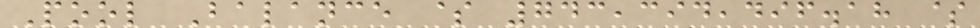Pool Balance $ 743,394,496.18 $
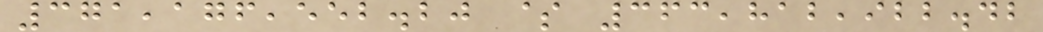371,176,552.20 $ 363,812,922.42
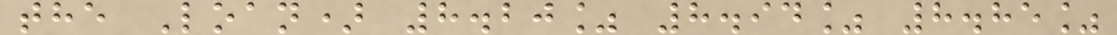the Loan) 8.20% 8.94% 8.85%
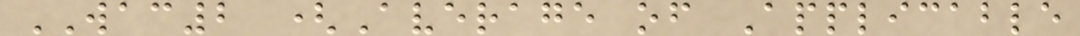WAC2 (Average of Applicable
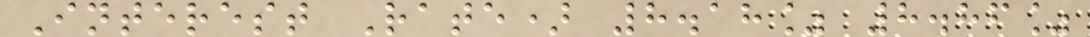Interest Rate) 8.18% 8.86%
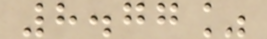8.77%
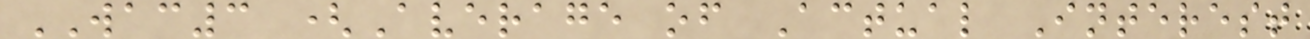WAC3 (Average of Actual Interest
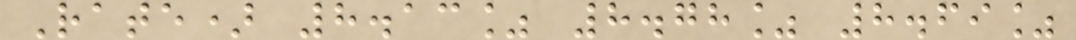Rate) 8.13% 8.78% 8.69%
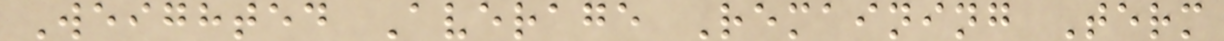Weighted Average Remaining Term
